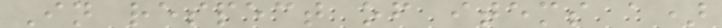In respect of items a)
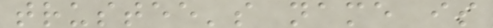trustee's name is
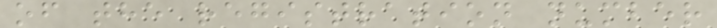of the registration number
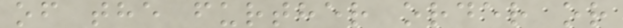of the further order or
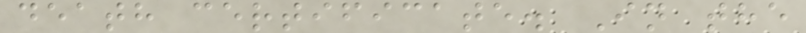death certificate. In the
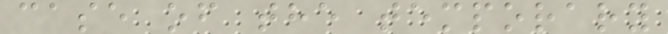case of the temporary
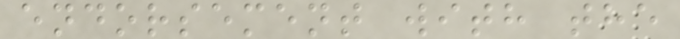endorsement with the
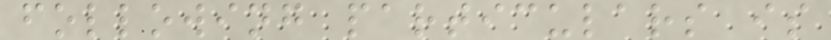following particulars is
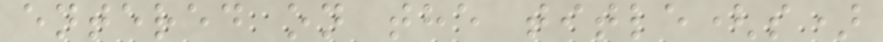entered on the title(s)
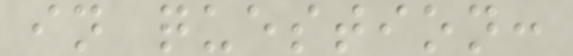in question:
